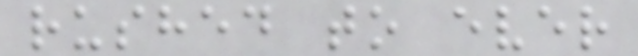rushed to ever
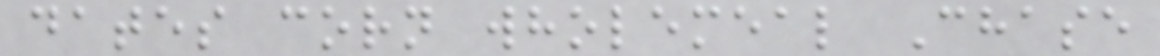dates corn wholemeal Chase
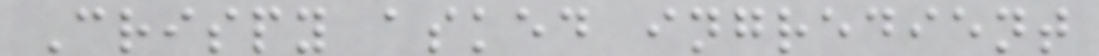Crispy asked ingredient
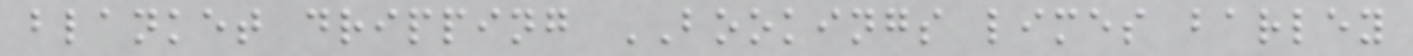blanket dripping BOOKINGS limes barley
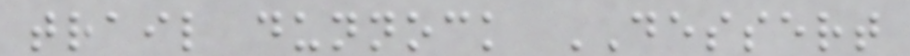trail dunnock DESSERT
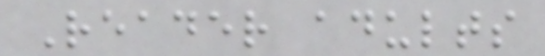Reader adults
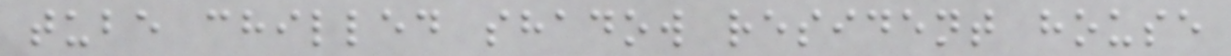tube chilled shadow resident house
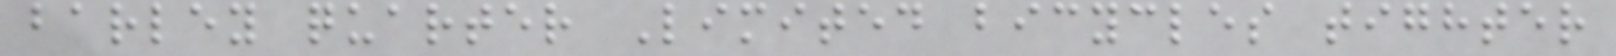barley quarter Limited bicycles tighter
